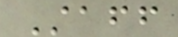Staff
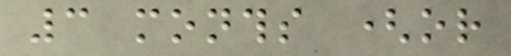3 months (or
